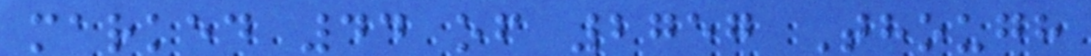marked 44 of 2757 Though
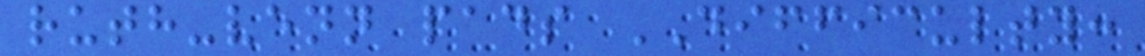ruth-venn pads DIFFICULTY:
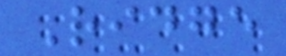Ridge
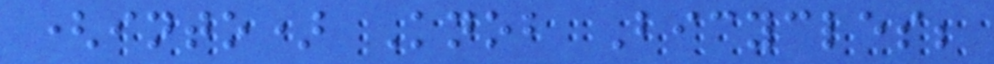(into) Knob Bicycles;
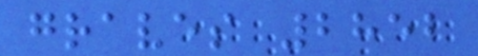graves 2852
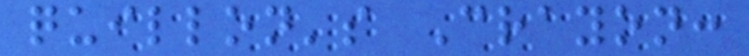quillon's Crayon:
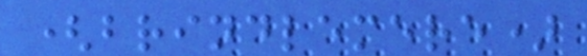(brindlemere)
